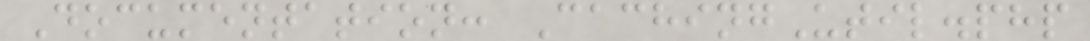Documentation: CachingUtil.php
